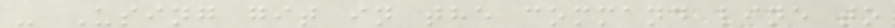- Using git in the command line to
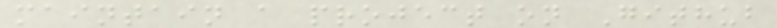maintain a project on Github
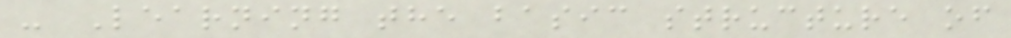- Learning the basic structure of
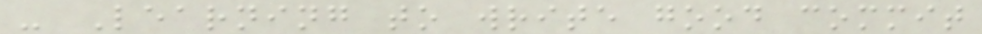- Learning to write good commit
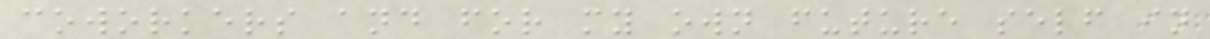coworkers and for my own future self in
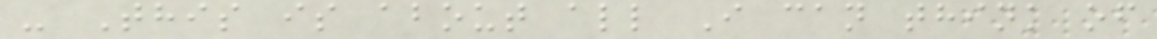- This is about all I can think of
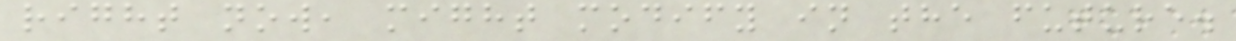right now, might modify in the future.
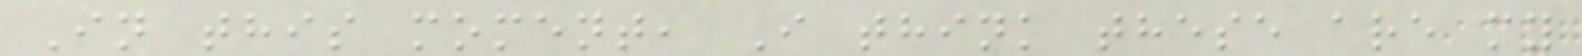In this moment, I think these are my
